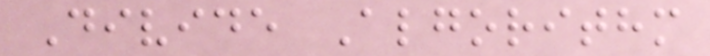Divide Algorithm
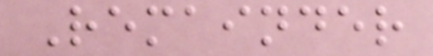Remainder
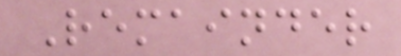Remainder
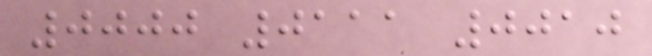0000 0111 0010
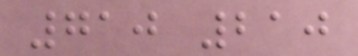710 210
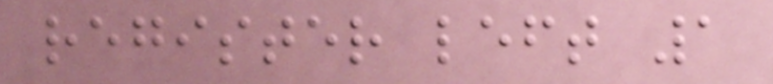register left 1
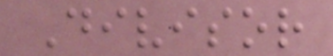Divisor
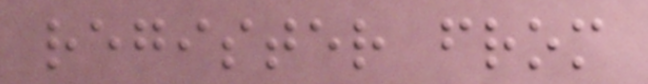register from
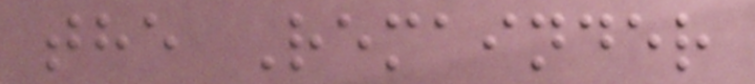the Remainder
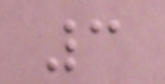3
